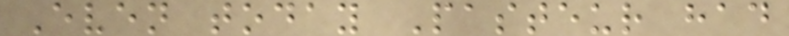Even today Pasteur had
